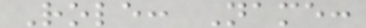Role: Name:
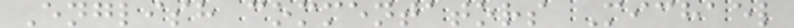English commentators Michael
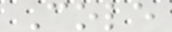Cole
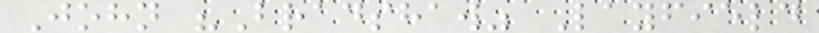John "Bradshaw" Layfield
